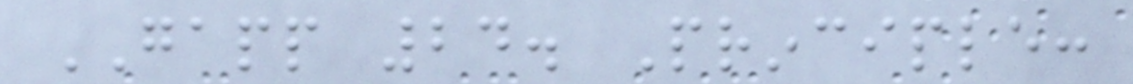GAPP 24. Principle:
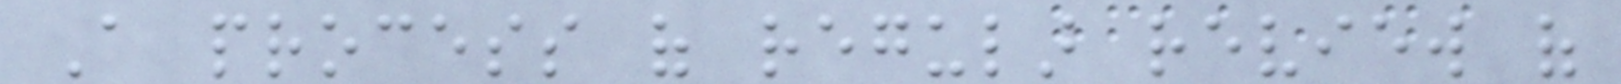A process of regular review of
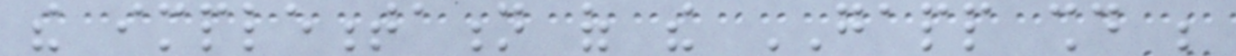the implementation of the GAPP should be
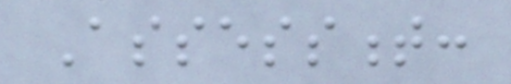Assessment:
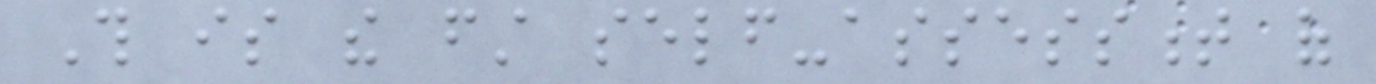This is the first self-assessment of
